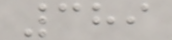389
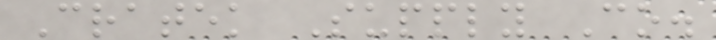Cratek Supply Co.
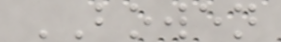BOWEN
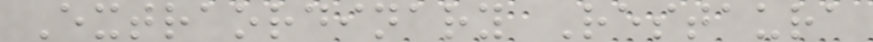Extraordinary Restaura
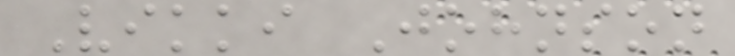Vikki Johnson
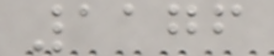1176
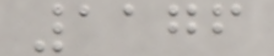1176
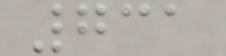731
